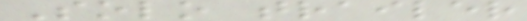Solo trailer
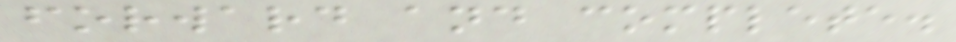forward and complete.
